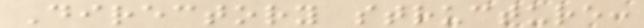Directory structure:
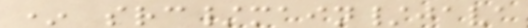* src/main/java
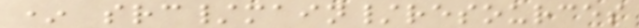* src/main/resources
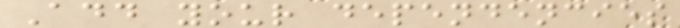Add your dependencies
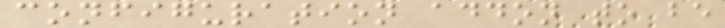configuration addon to be
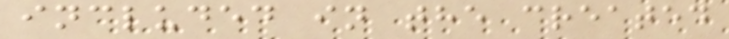included in the created
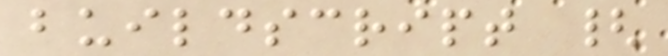buildscript {
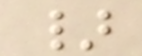}
